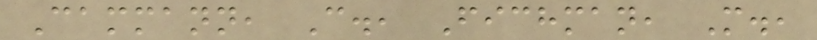Cammann, C., Fichman, M.,
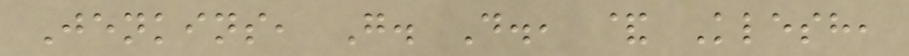Jenkins, G. D., & Klesh,
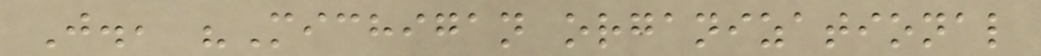J., "Michigan organizational
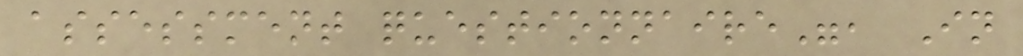assessment questionnaire", In
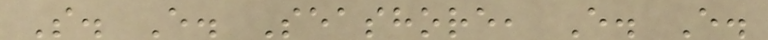S. E. Seashore, E. E.
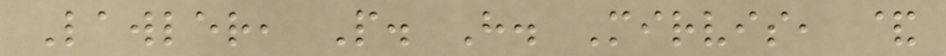Lawler, P. H. Mirvis, &
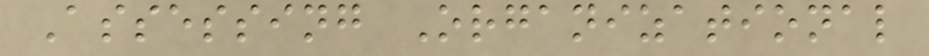Assessing Organizational
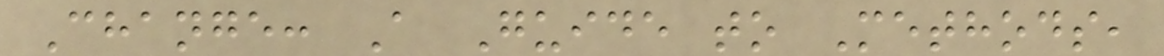Change: A Guide to Methods,
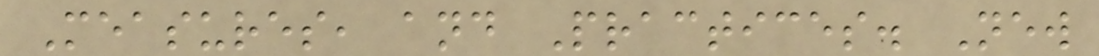Measures, and Practices. New
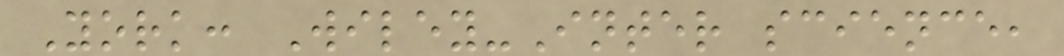York: Wiley-Inter science,
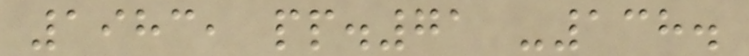1983, pp.71 -138.
